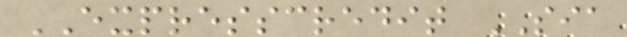EXPRESSCREDIT SIA
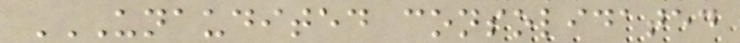UNAUDITED CONSOLIDATED
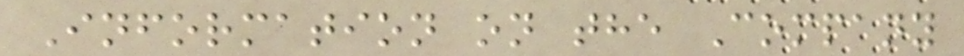Information on the Company
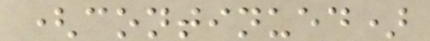(continued)
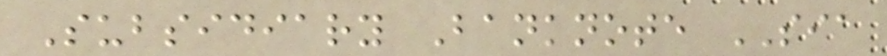Subsidiary Banknote SIA
